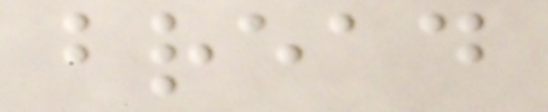bread
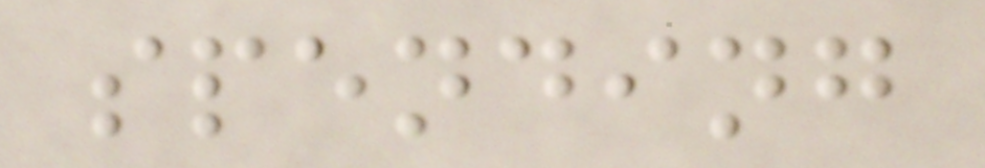spending
